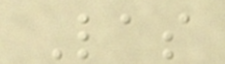Las
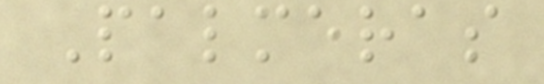Palmeras
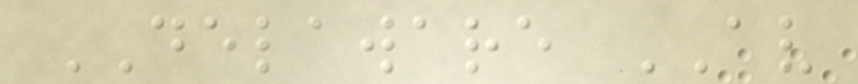DELAWARE AV
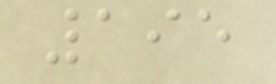195
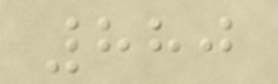880
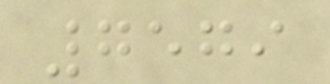7579
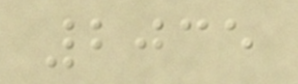2035
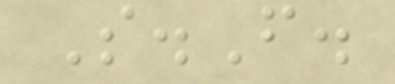S.F.
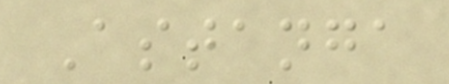Astanga
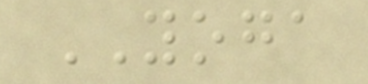YOGA
